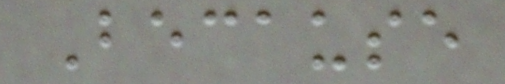Because
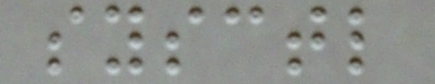sysctl
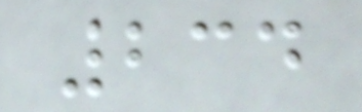234
